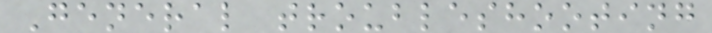General troubleshooting
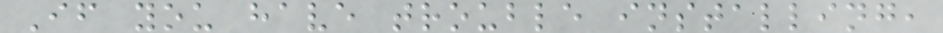If you have trouble installing,
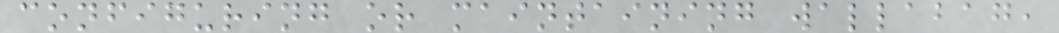configuring or maintaining wallabag,
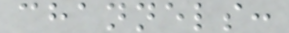channels:
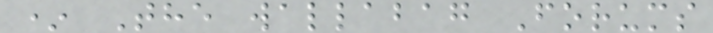* The wallabag Forums
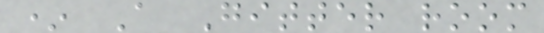* A Gitter room
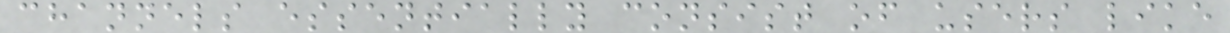channels essentially consist of users like
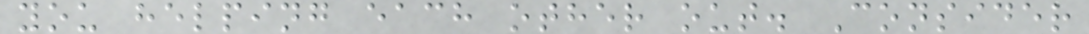you helping each other out. Consider
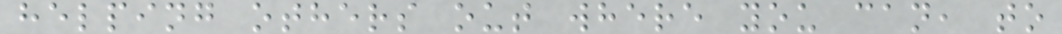helping others out where you can, to
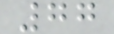77
